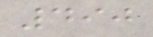490
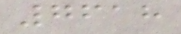7618
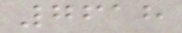7618
